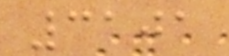3101
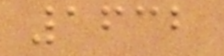1632
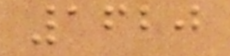1620
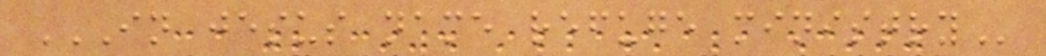IN JESUS NAME REFUGE MINISTRY
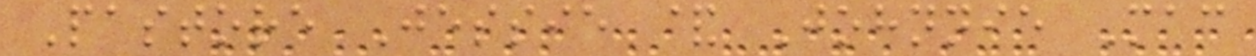Pastore Jessie & Johnnie Mac
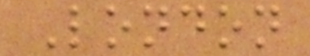London
